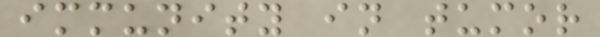immunity in tumor
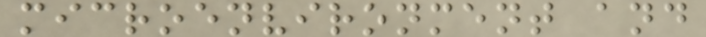microenvironment and
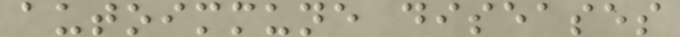autoimmune diseases
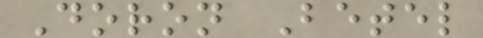Doron Betel
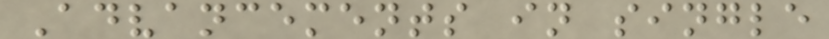Advancements in single
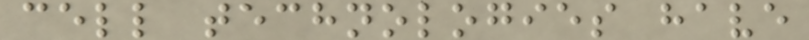cell technologies have
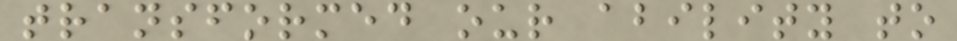transformed our ability to
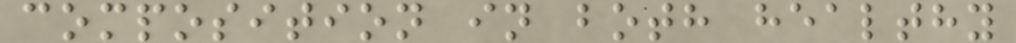composition in both healthy
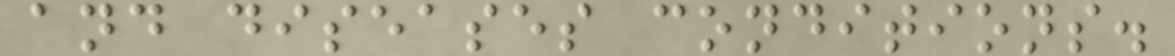and diseases conditions.
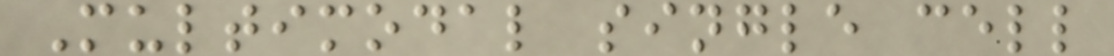Multimodal single cell
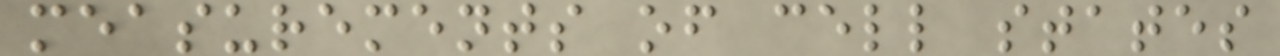measurements of cell states
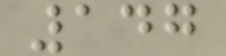147
